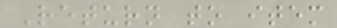Return to item
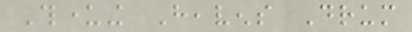Thundering Heavens Drum
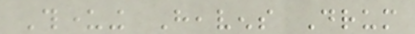Thundering Heavens Drum
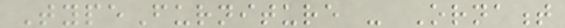TypeFurniture - Ornament
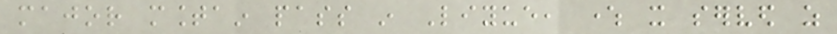major mountain pass in Liyue, where it served as
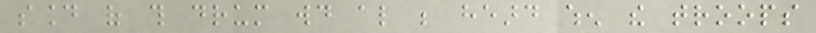sound of this drum would also be heard when the troops
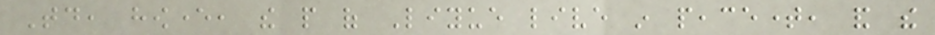Today, however, the people of Liyue live in peacetime, and the
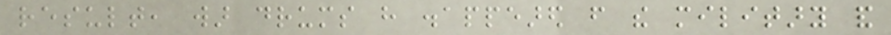result, war drums have disappeared from the military and
